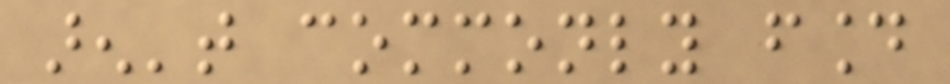aren't commonly found
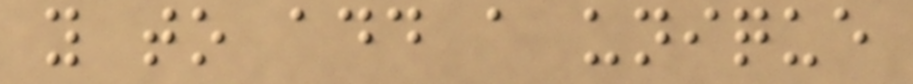you to add a unique
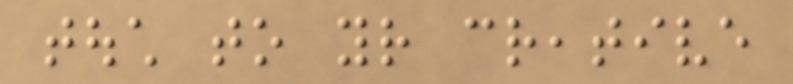touch to your creative
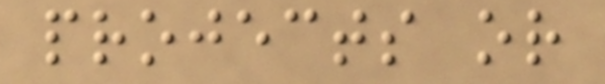projects or
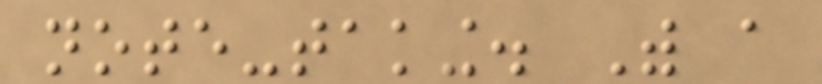note-taking. With a
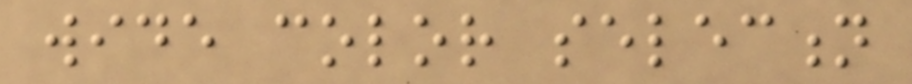wide color selection
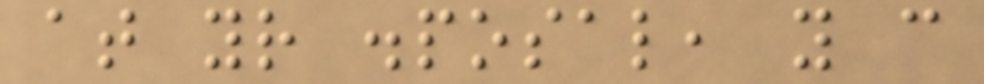at your disposal, you can
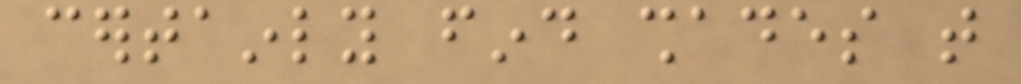certainly find shades that
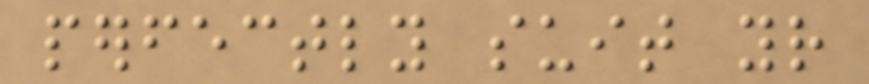perfectly suit your
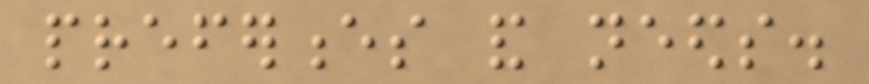preferences and needs.
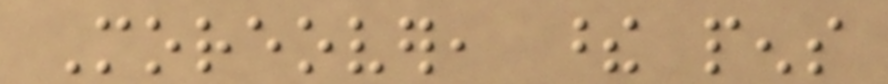Moreover, these pens
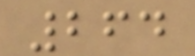264
